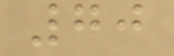70
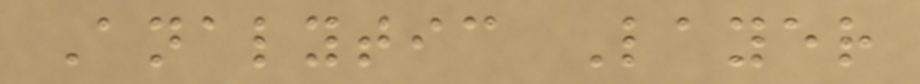Analytic Layer
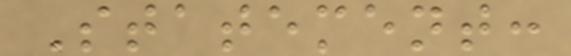Statement:
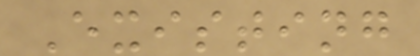Existing
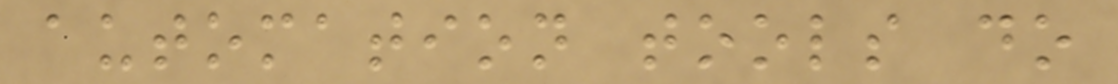automation tools do
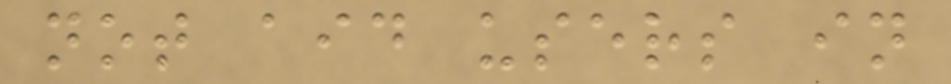not aid users in
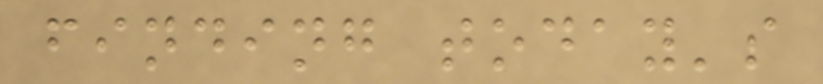finding today's
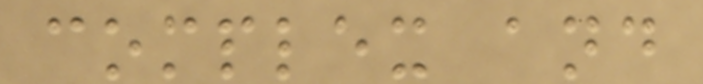complex and
